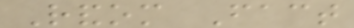Random Fact
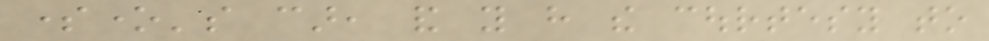someone's car, and you have the courtesy to
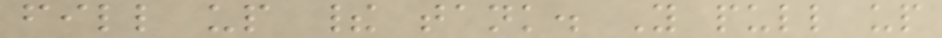fill up their tank. You pull up
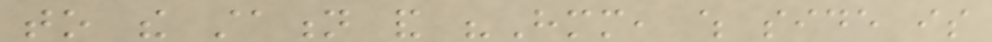to the station and "Hmm, which side is
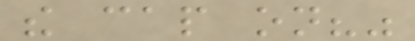the cap on?"
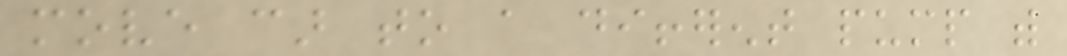move car to a different pump with
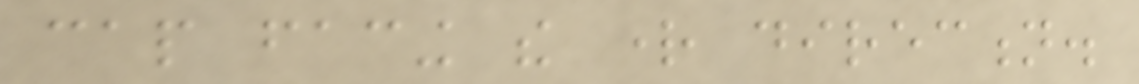cap facing the right direction.
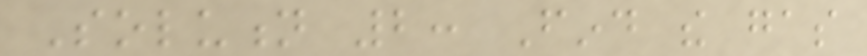Solution 2: Find the gas
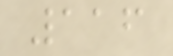116
